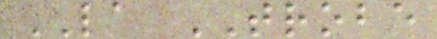LA TROBE
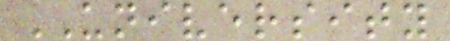UNIVERSITY
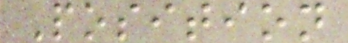Position
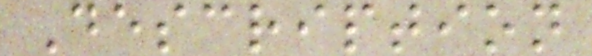Description
